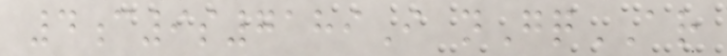4c9s7189I nGqAR
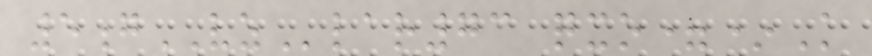5gVZlar73 qxo=*K
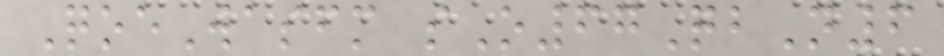QoeWasfm sO67QbN6
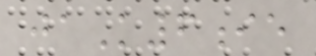jaK6ie
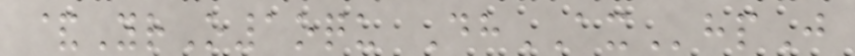&YrO1oqu DhAXhpJ
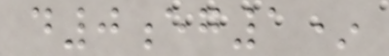d0eg1*
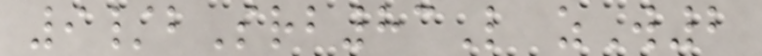9/bSrb83L zW2
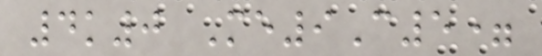4k0 Me9C5=
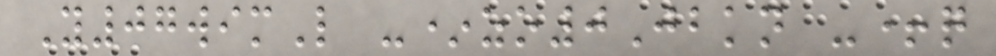Y07wimL -*zo0Jbkn -+q
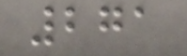271
